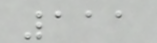111
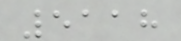5118
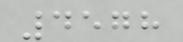4578
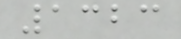1323
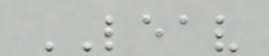LEAV
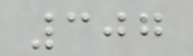307
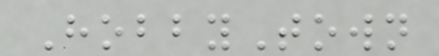HobbyTown
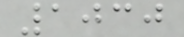1030
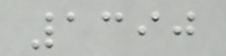1390
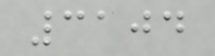3104
